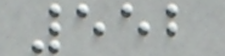552
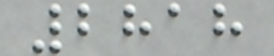2818
